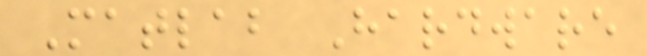Matlab Hardware
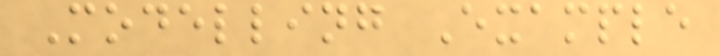Modelling Example
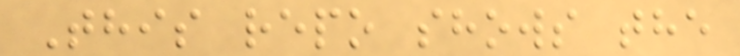This repo shows the
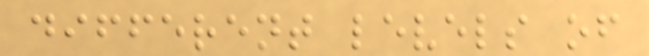different levels of
